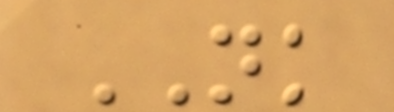NK
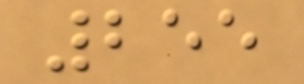255
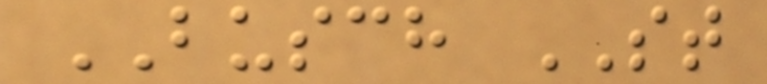BUSCH ST
